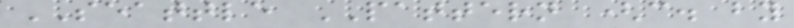SEATTLE PATTERN (c. by
